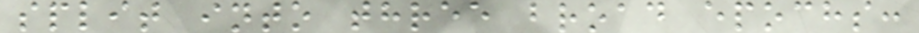split into three broad epochs:
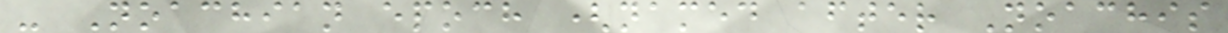- Noachian epoch (named after Noachis
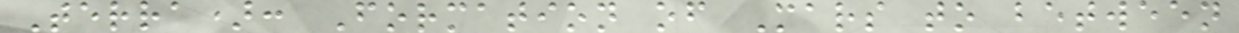Terra): Formation of Mars to between
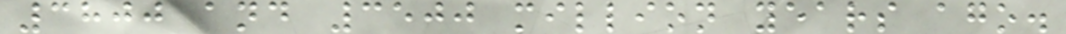3800 and 3500 million years ago.
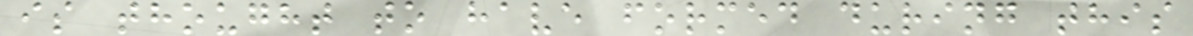is thought to have formed during this
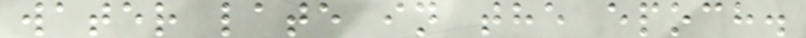water late in the epoch.
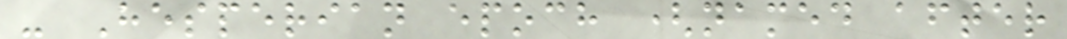- Hesperian epoch (named after
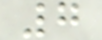7
